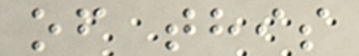of this
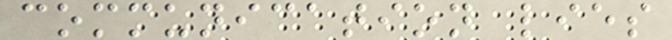communication lies
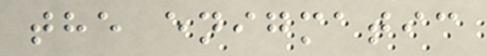the enigmatic
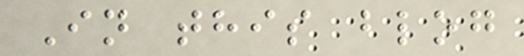In this blog
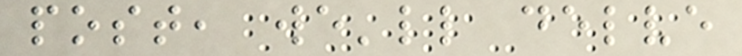post, we'll delve
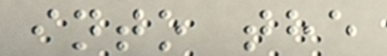into the
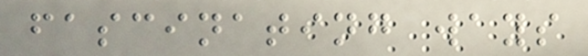fascinating ways
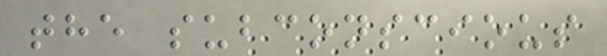the subconscious
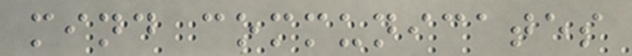mind communicates
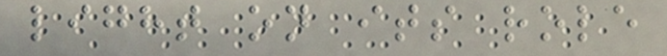light on its role
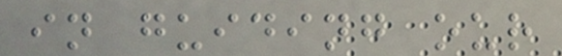in guiding our
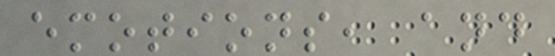emotions, and
